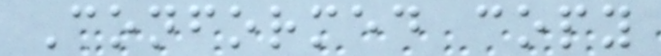Conformed copy
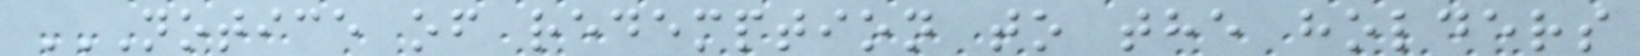NOTICE OF REDEMPTION TO THE HOLDERS
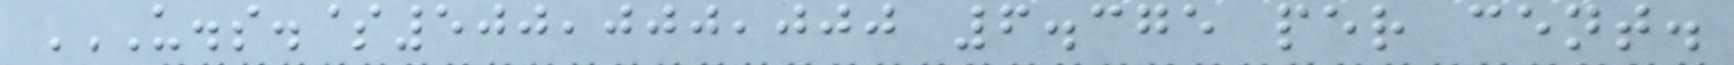U.S.$500,000,000 6.375 PER CENT.
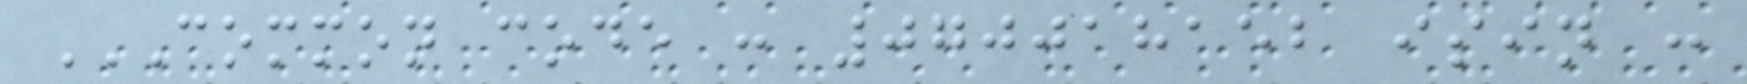COMMON CODE : 070018152 ISIN :
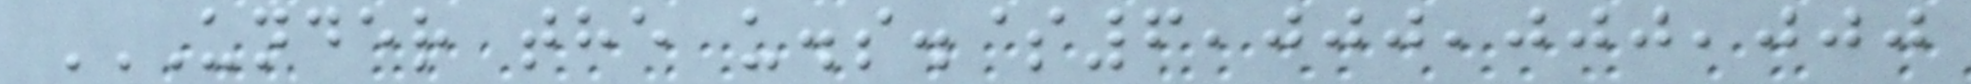UNDER THE U.S.$6,000,000,000
